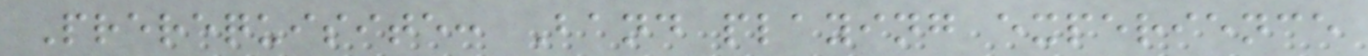Prerequisite: Band playing experience
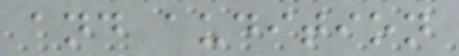and audition
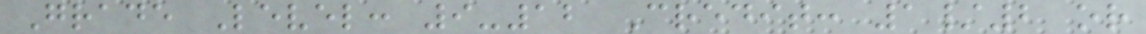Grade Level: 9-12 Credit: 1/2 or
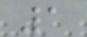1
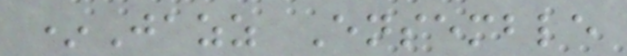*Jazz Ensemble
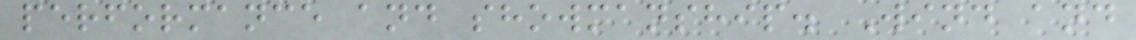performance and showmanship. Wind and
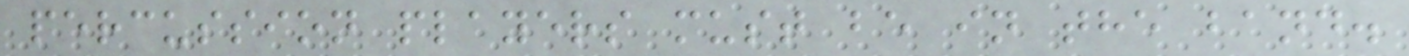percussion players must be in the band.
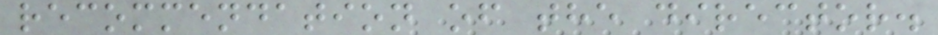recommendation of the director.
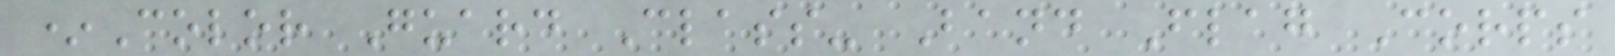*Color Guard Class- Band Flag Corps
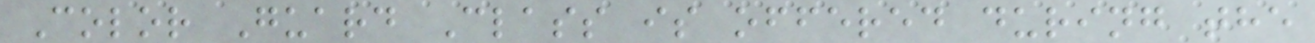Color Guard Class is offered during the
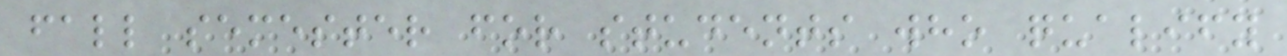fall semester for students who qualify
